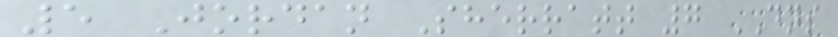5 Jordan Sherratt 7 DNS
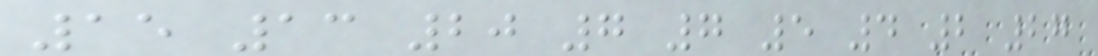15 13 20 7 7 5 4 2 27
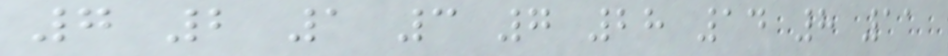7 2 1 3 7 28 14 8 11
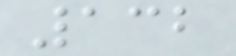132
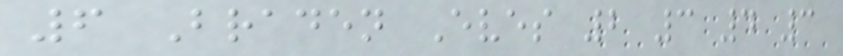6 Braden Eves 2 3 4 3
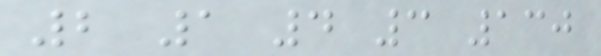2 1 4 3 130
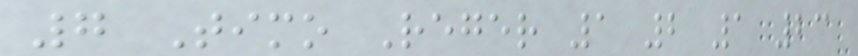7 Timo Reger 1 2 1 23
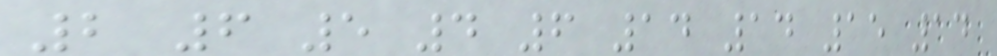2 6 5 4 6 14 14 15 14
